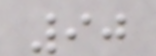90
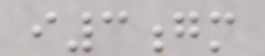i3gm
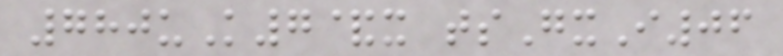780uK7&x tsGxI06
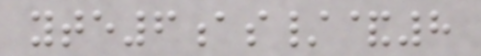yte6as/&8
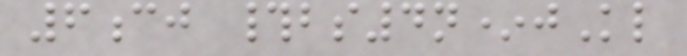6cj #bs4n*jKl
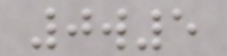0w5
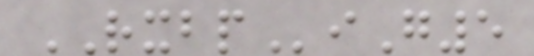RXBPiG5
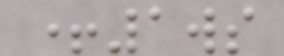+1ws
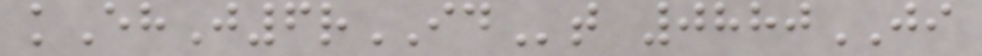kEhJ6rIDt 0880JI
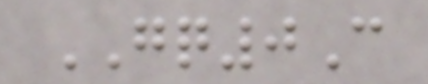GQ0C
